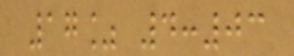17% 4:03
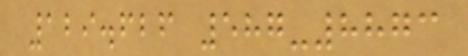129.626 587-8873
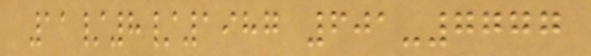11/8/1987 601-7777
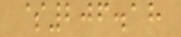$206.18
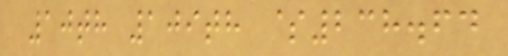10th 109th $238.64
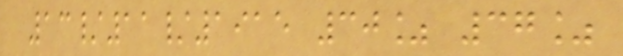13/11/1915 30% 37%
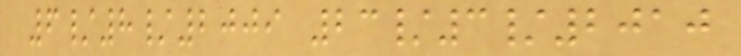6/8/2009 23/3/2010
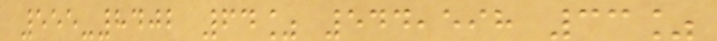555-8402 64% 544,598 33%
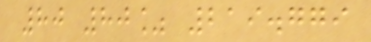80 80% 219.779
